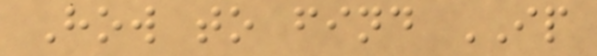How to find IP
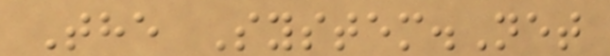The System.Net
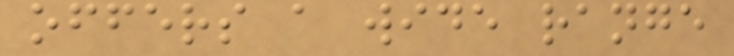offers a wide range
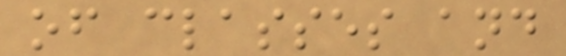of classes and
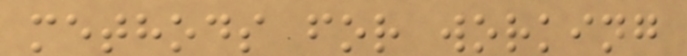methods for working
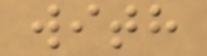with
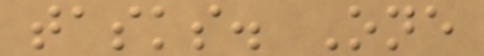tasks. One
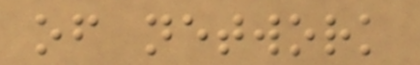of network
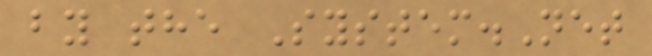by the System.Net
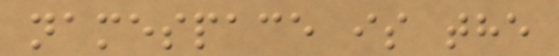namespace is the
